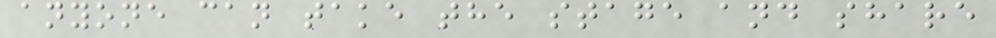anyone can take the stage and share
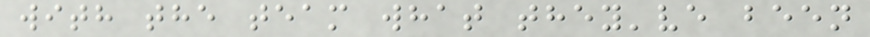with the team what they've been
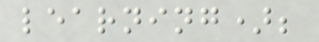learning);
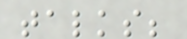talks;
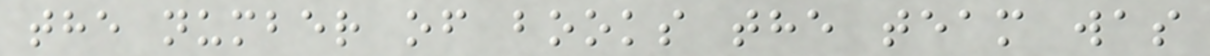the number of books the team was
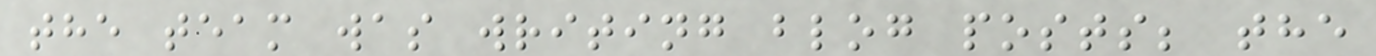the team was writing blog posts; the
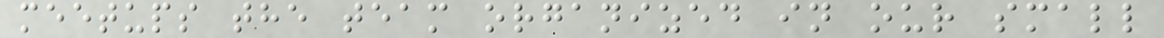meetups the team organized in our small
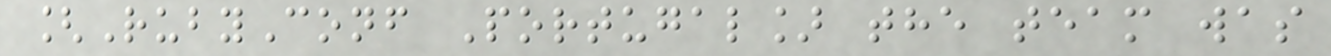[RubyConf Portugal] the team was
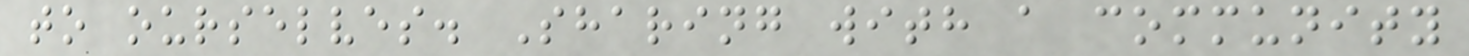to ourselves. Sharing with a community
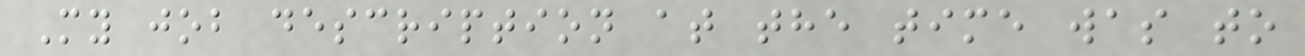My job description at the time was to
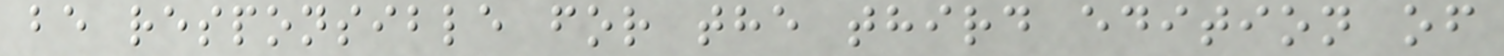be responsible for the third edition of
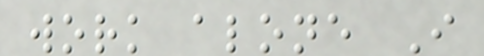work alone I
